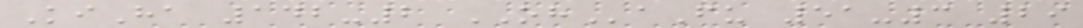KiHa 142-2 OHaFu 51-3 29
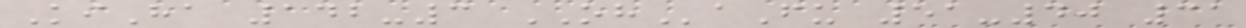KiHa 142-3 OHaFu 51-40 31
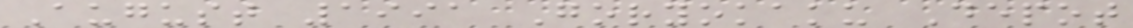August 1991 Goryokaku Depot
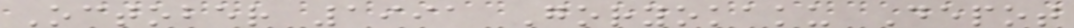October 1991 Goryokaku Depot
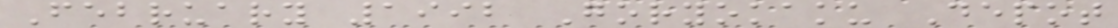February 1992 Goryokaku Depot
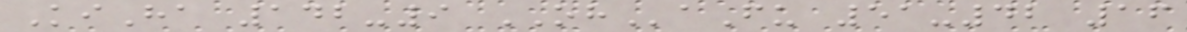KiHa 142-9 OHaFu 51-42 16
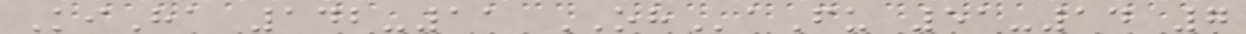KiHa 142-11 OHaFu 51-14 7
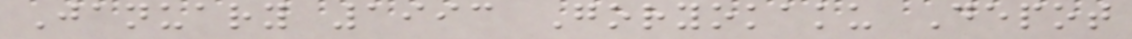January 1993 Goryokaku Depot
